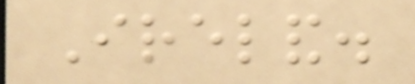Ireland.
